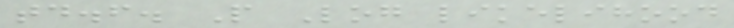td.f. P Log likelihood
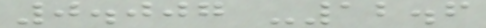0.007 -12.6
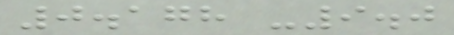0.178 -9.0
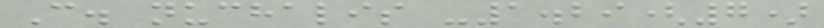C. nuchalis -1.29(7)
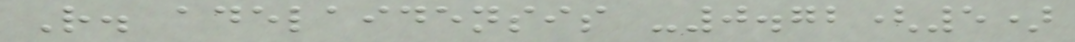R. adelaidensis -0.72(5)
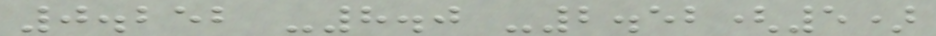0.252 -8.0 -2.52(5)
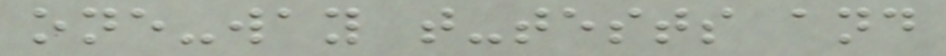one-way t-tests and
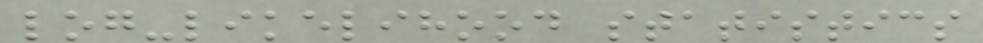log-likelihood statistics
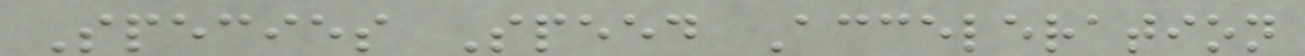Species Speed Acceleration
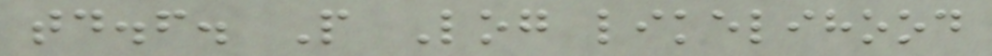td.f. P Log likelihood
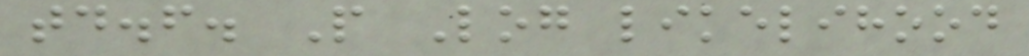td.f. P Log likelihood
